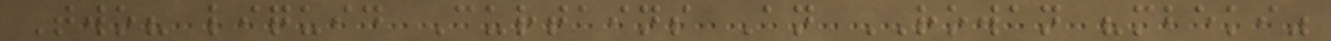Two? liquid Curtains An ROWAN "mbeki"
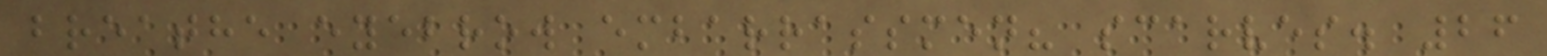breathe eyebrow embarrassmen? scarves. 26
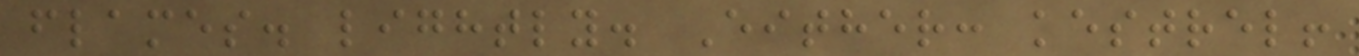flames. lightly. Either: kestrel!
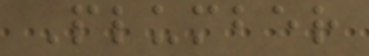Plumber
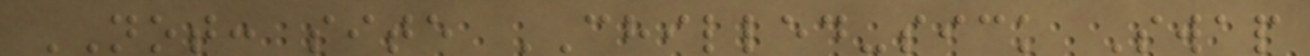NOT: site CHILLED-sick Swap
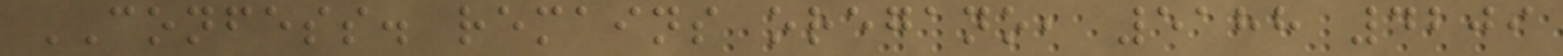CONFESS. remains oregano, 5188 4209
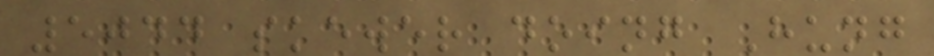5044 skewer doing Hung
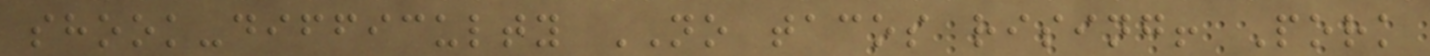shook-difficulty NO tacos rising! Pork
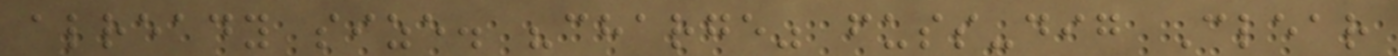already size. "charge" fuss-dig Clear
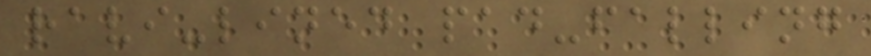ravi-lined pad-falling
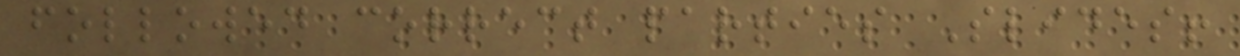followed correct parties Slides!
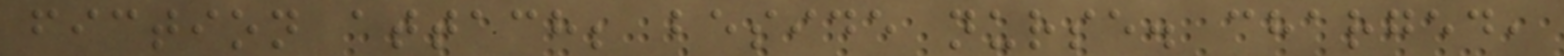fiction attach; beside nurse. charged,
